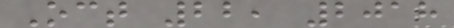Oct 22, 2018
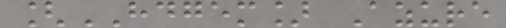[HDGEM] Azure
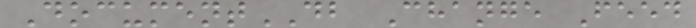DocumentDB Change Feed
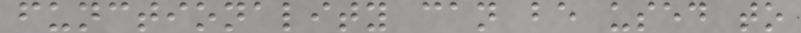functionality can be used to
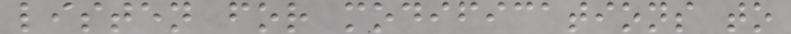listen for modifications to
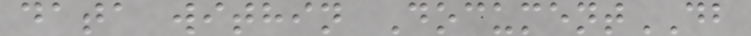data within DocumentDB
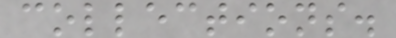collections.
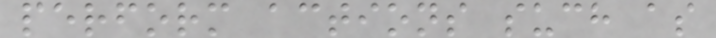perform actions such as
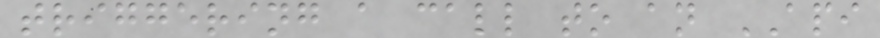triggering a call to an API
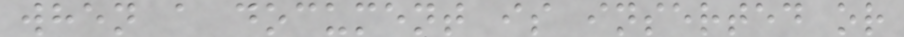when a document is inserted or
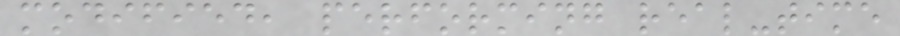modified, performing real-time
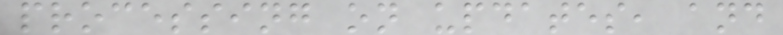processing on updates, and
